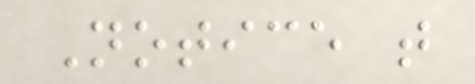Notice that
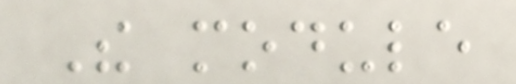The module
